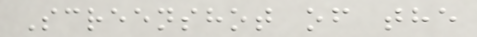Screenshot of the
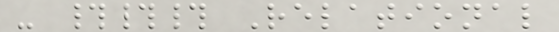- ### Relational
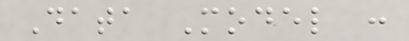Data Model :
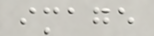image
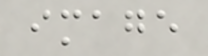image
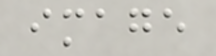image
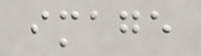image
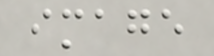image
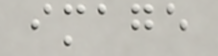image
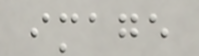image
